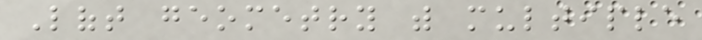Loft geometry with multiple
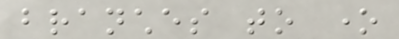branches to one
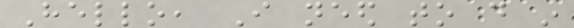Hello, I need to do in
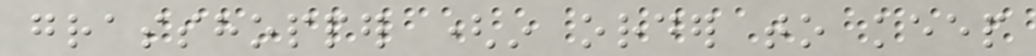grasshopper (in order to keep
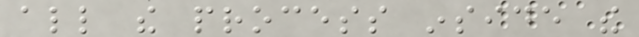all the process inside the
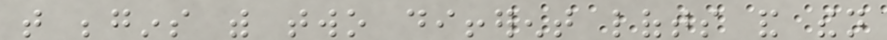that begins with two different lofts and then
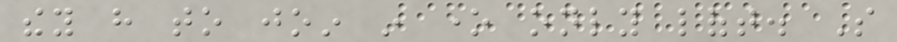they have to join in one only loft. So
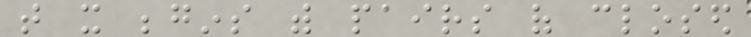that it begins with pairs of closed
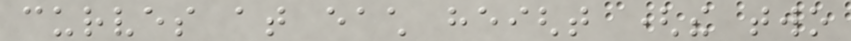curves at each height (the two
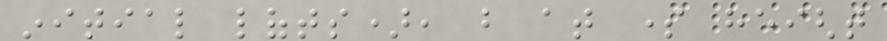initial lofts), but at some height
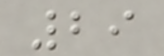29
